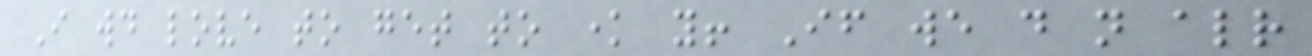I would love to get to know you! If we do not already
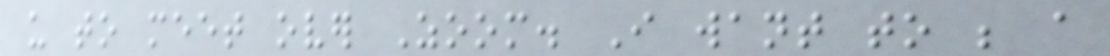us to meet over Zoom. I want to be a
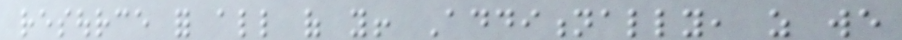resource for all of you! Additionally, as we
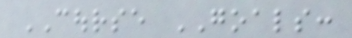COURSE GOALS:
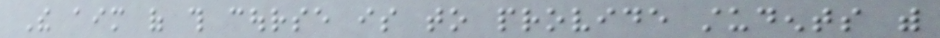The aim of this course is to provide students with
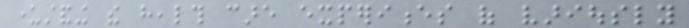understanding the health care experiences of variously
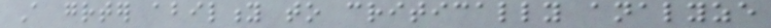A greater ability to critically analyze
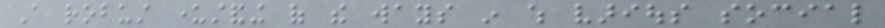A robust understanding of the ways in which various social
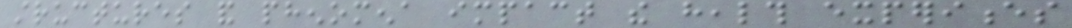structures and phenomena impact the health experiences
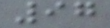97
